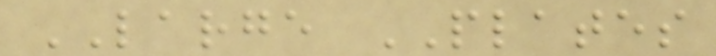LARGE PLATES
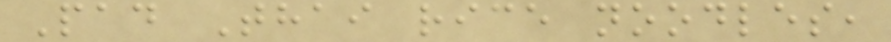Pad Thai rice noodles,
